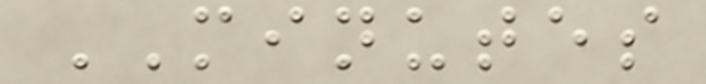MINUTES
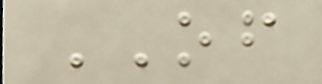OF
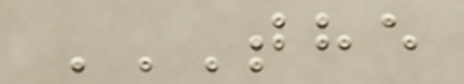THE
